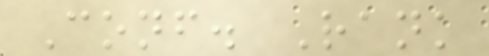Conf. Rank
